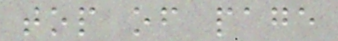top of page
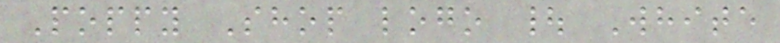Poppy Shop logo | White
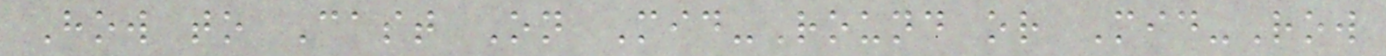How to Cast On Mid-Round or Mid-Row
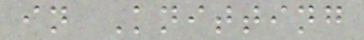in Knitting
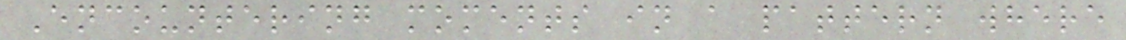Encountering moments in a pattern where
